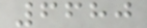6680
